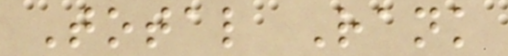Total Rank
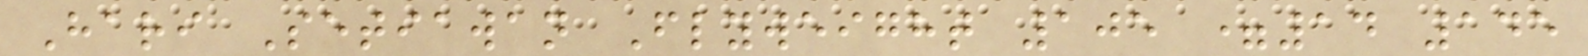Hari Setiawan Flyweight 105 =14 145
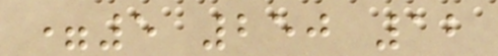=5 250 12
